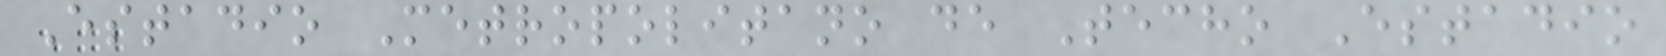Estadio Metropolitano de Techo Estadio
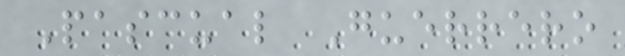Pascual Guerrero
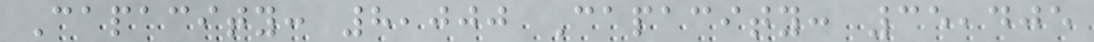Capacity: 8,000 Capacity: 35,405
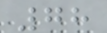78
